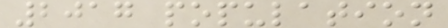2017 population
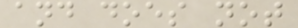and does not
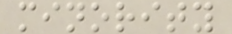minority
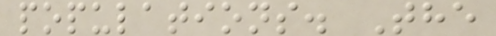populations. The
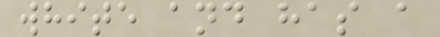white and has a
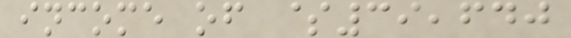income of $39,640
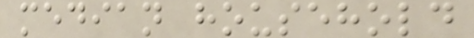median household
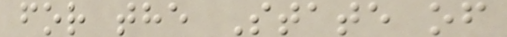for the State of
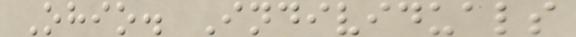Ohio. Individuals
